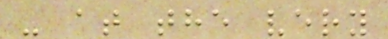- at the very
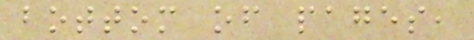bottom of pages,
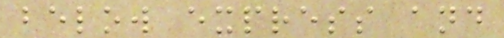below express and
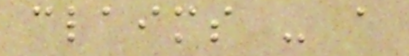claims - a
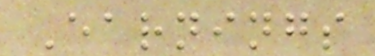Earnings
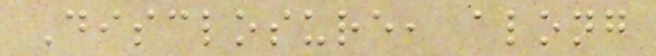Disclosure, along
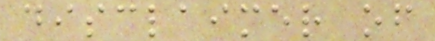disclaimer of
